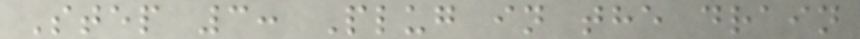Step 3: Plug in the drain
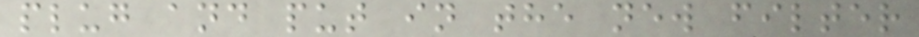plug and put in the new filter
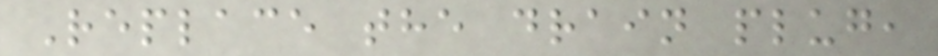Replace the drain plug,
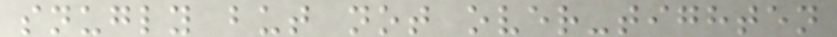snugly but not over-tighten
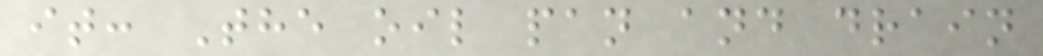it: The oil pan and drain
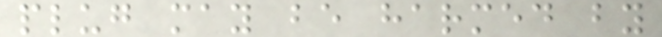plug may be harmed by
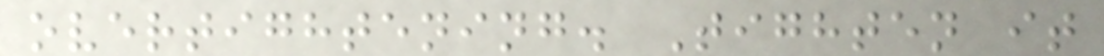overtightening. Tighten it
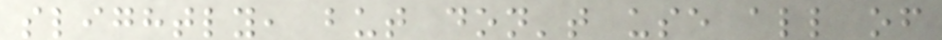slightly, but don't use all of
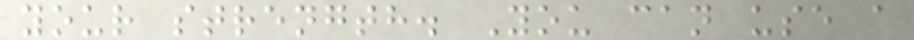your strength. You can use a
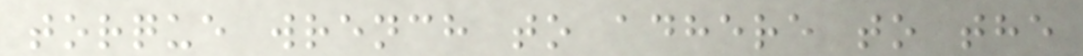torque wrench to adhere to the
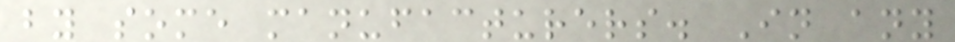by some manufacturers. In any
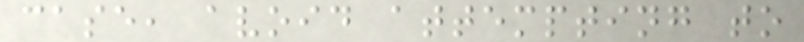case, avoid attempting to
